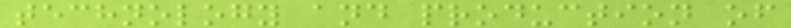technology and production of
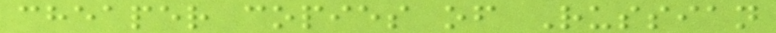cheaper copies of Russian
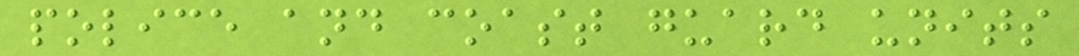police and coast guard units
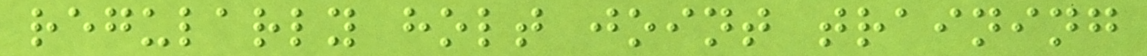regularly holt joint training
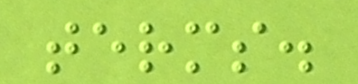terms.
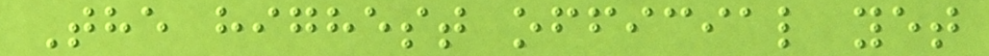The highest official yet
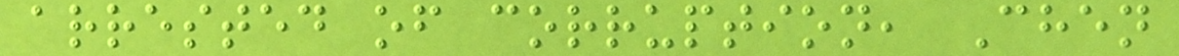arrested of corruption, Chen
